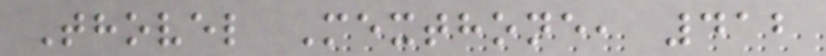Thovel Mexthone, 412
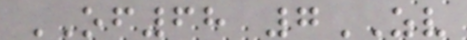OF68 7ZV
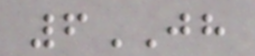6JH
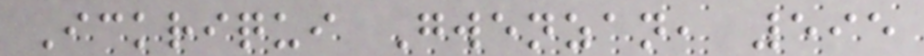Ickriqui Gwenzan, 595
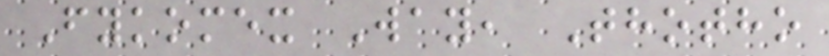Fykomex Way, Thotho
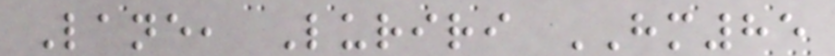Lane, Luriri HM85
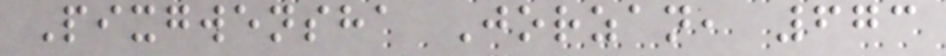Pixgwensha Jorzan, 673
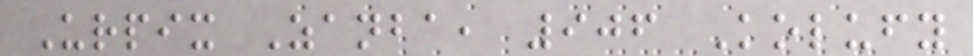Urpix Zanba, 906 Kolufy
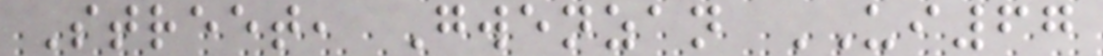Street, Gwenzan UI67
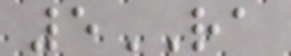5RA
